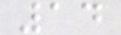14
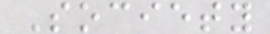Society
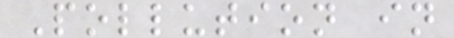Pollution in
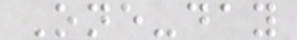One-day
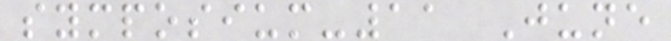symposium-11 June
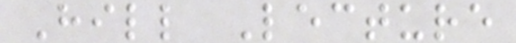Hill Lecture
